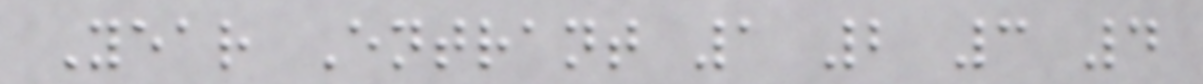Year Entrant 1 2 3 4
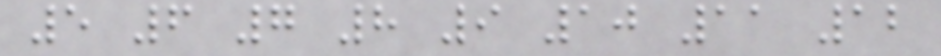5 6 7 8 9 10 11 12
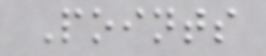Points
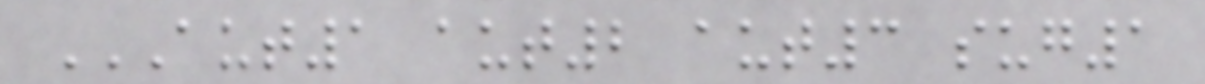AUT1 AUT2 AUT3 SUG1
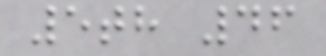5th 46
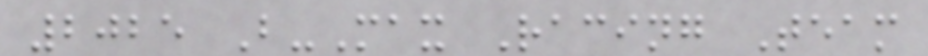2025 B-Max Racing Team
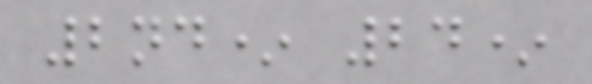2nd* 24*
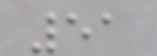51
